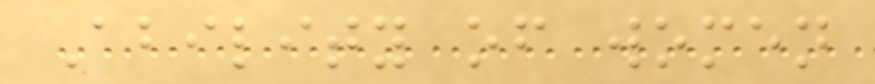Ability of women
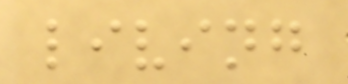living
